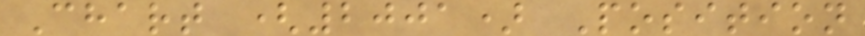Chart (2001) Position
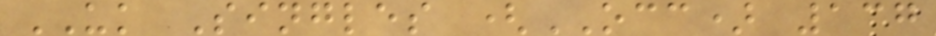UK Singles (OCC) 137
